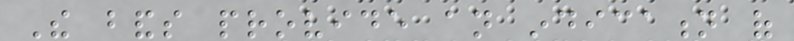The bands provide an indication of
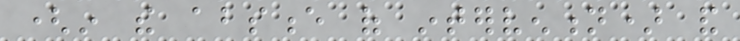(in the absence of intervention) and
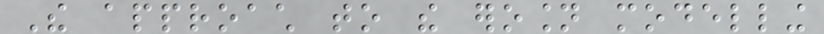The approach to the erosion modelling
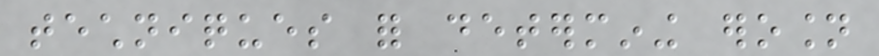techniques for determining erosion
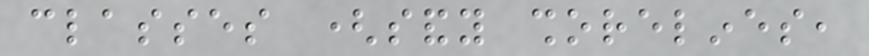classes (sandy shorelines,
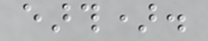earth).
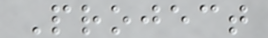Project
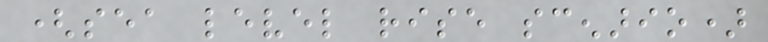(sea level rise scenario)
